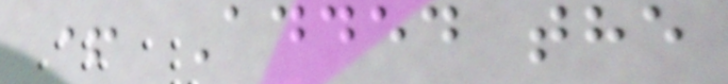+ Added the
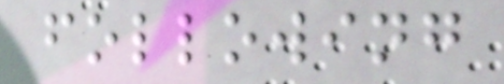following
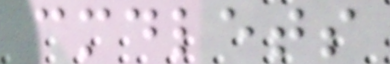cmdlets
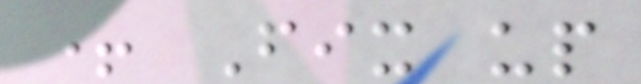+ Fix up
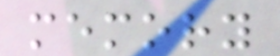memory
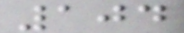104
